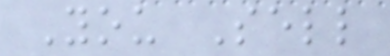You Sell
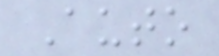Auto
